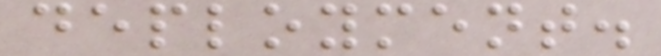deployment.
